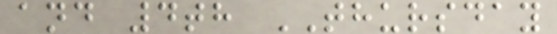and 4th THURSDAY
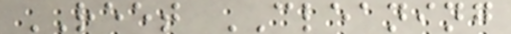REET CLEANING
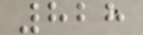828
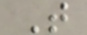T
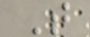T
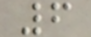6
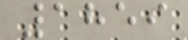1859
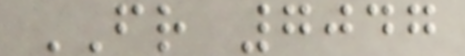FR 7047
